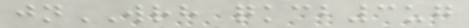jnWRH qkcb3ug
